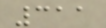311
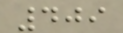409
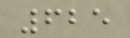625
